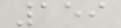159
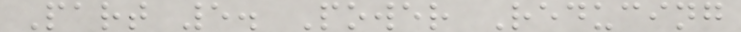Part 5. Power Reducing
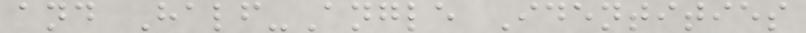and Half-Angle Identities
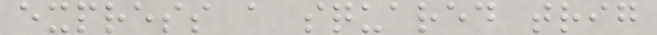express a squared trig
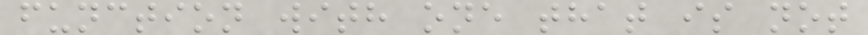function with one that is not
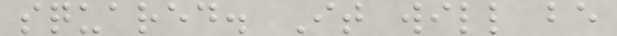squared. It will be
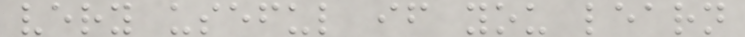very useful if you learn
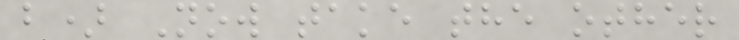b) Now take the other
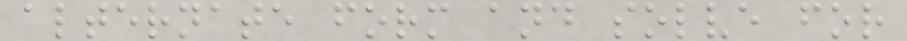alternate form and solve for
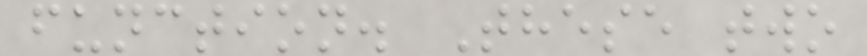function. These two
